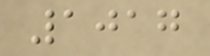1017
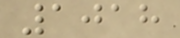1018
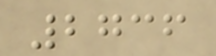2736
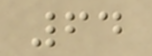64
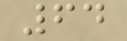64
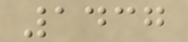1437
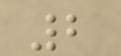2
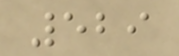529
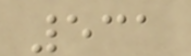531
